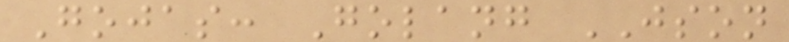Gojas: Golang JSON
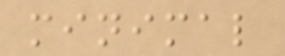minimal
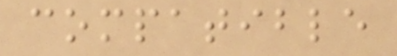compatible
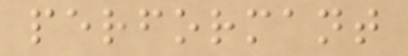performant
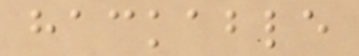hackable
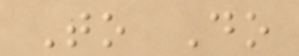To Do
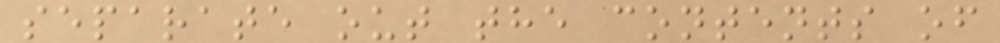separate out the contents of
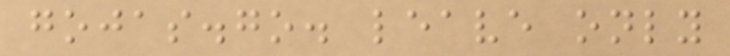gojas.go. leave only
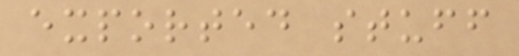exported stuff
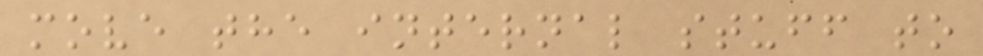move the internal stuff to
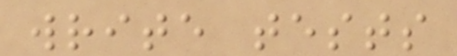write tests
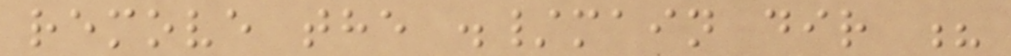remove the ./main dir ?
